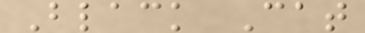Black Cat
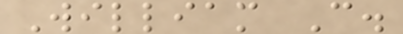William C.
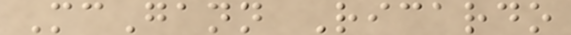McGann Ricardo
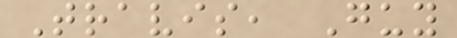Travis, Guy
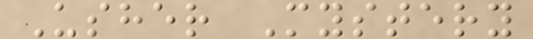Usher Mystery
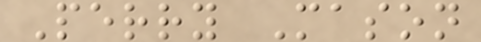Perry Mason
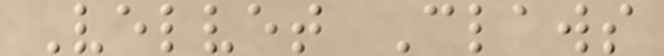Velvet Claws
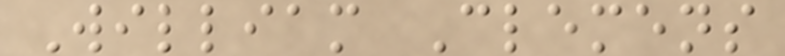William Clemens
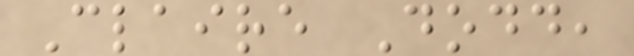Claire Dodd,
